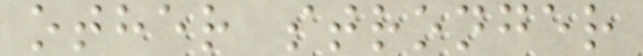other stronger
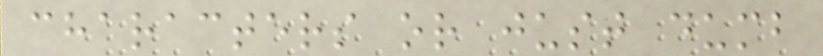characters or just dumb
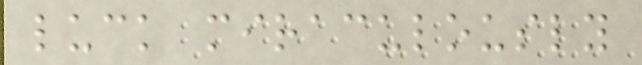luck miraculously
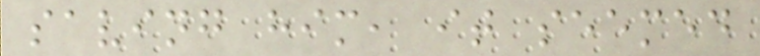saving him, it seemed
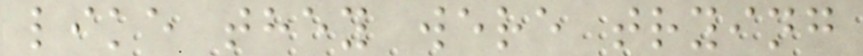like they were trying
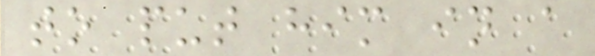to put him in a
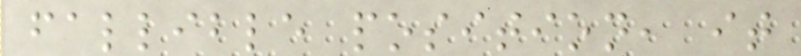fallible position, it
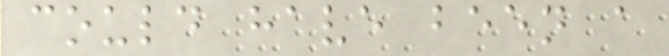could have been a
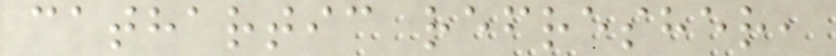cathartic refresher,
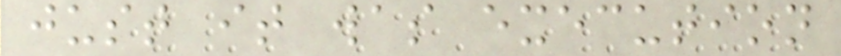just it was execution
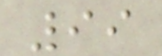99
